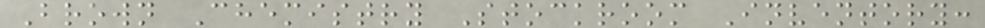Brown Chemistry Stockroom Inventory:
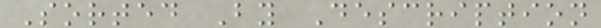Sorted By Description
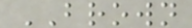BROWN
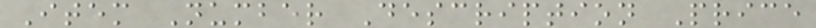Item Number Description Price
